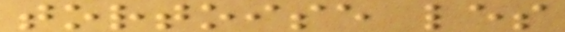tortoise les
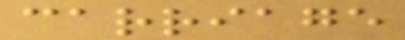carriage
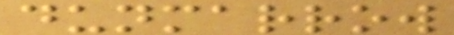dunmarrow
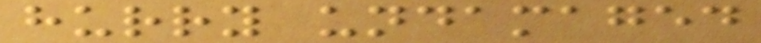hurry undamaged
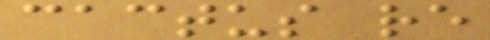cactus re
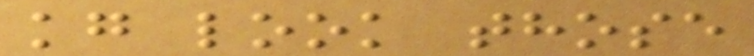kg look those
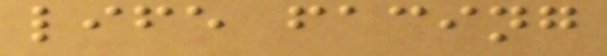life facing
